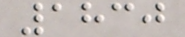1830
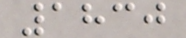1830
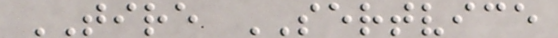TIRE SERTVICE
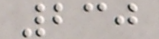230
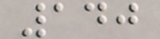140
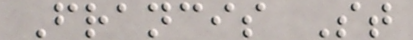Francis St
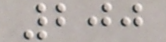200
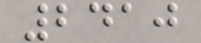2410
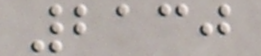2130
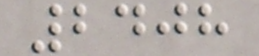2408
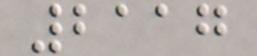2117
